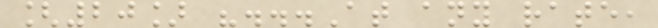[20] "...At any rate,
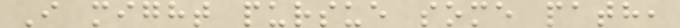I might pursue some path,
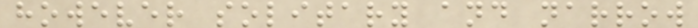however solitary and narrow
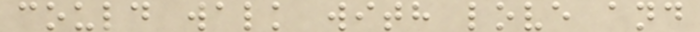could walk with love and
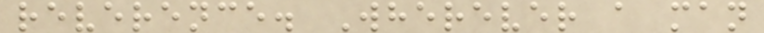reverence. Wherever a man
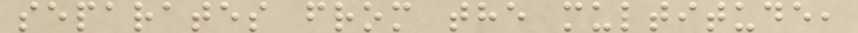separates from the multitude,
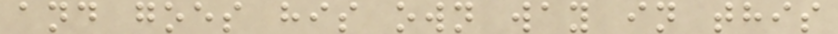and goes his own way in this
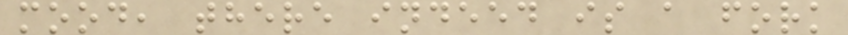mood, there indeed is a fork
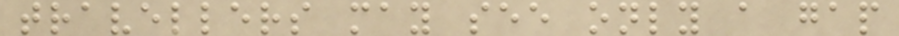travellers may see only a gap
